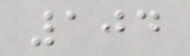104
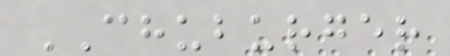CHUBURGER
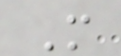M
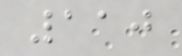110
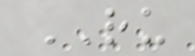RU
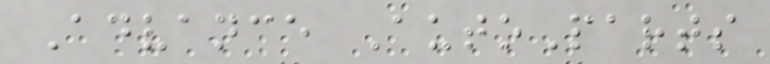Advance AutoParts
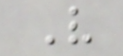V
